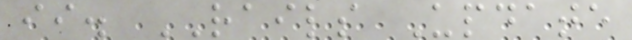ii. RAILS Update
